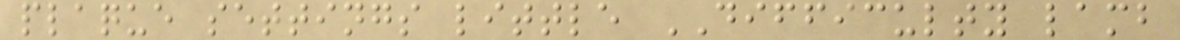plaque settings little DIFFICULTY lamb
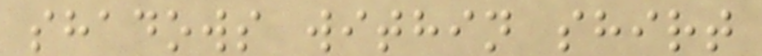shadows within shirt
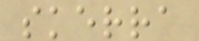skerra
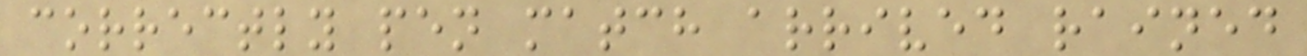correctly pen match arrived rained
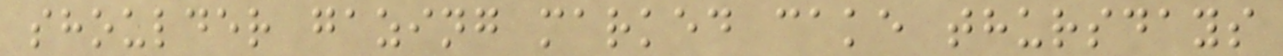shoulder gazing marked cake thursdays
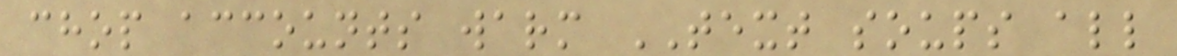chop accounts warm TEXT soups all
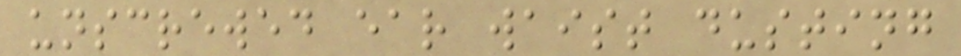unscrewed ear waist dusting
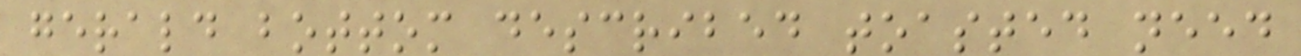gerald bottom described toasted need
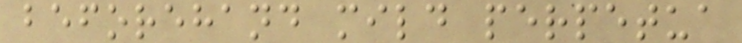beforehand mild perpetua
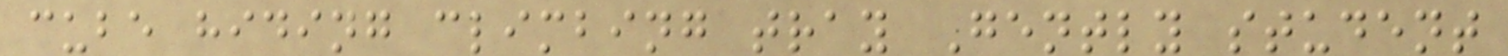cube hiding climbing tray Gently student
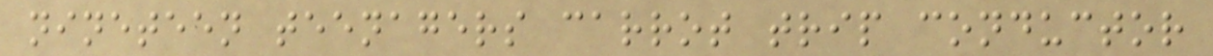nineteen teenagers carrot trip conductor
